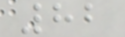82
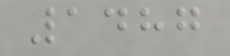1487
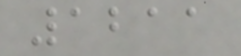1211
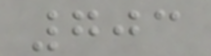703
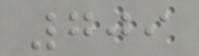709
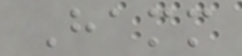Hamm
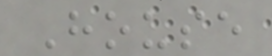House
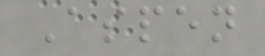Aspen
